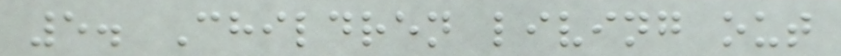5. Children living out
